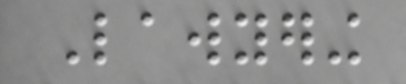Lawyering
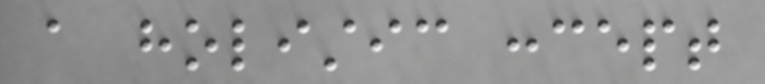a holistic concept
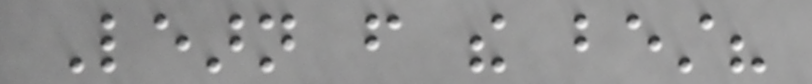Learn from the best?
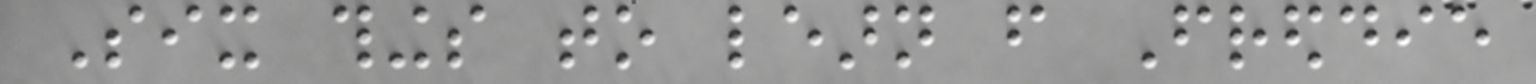Six things to learn from Freddie
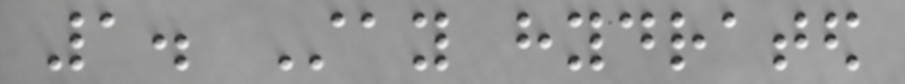1. Stay hydrated
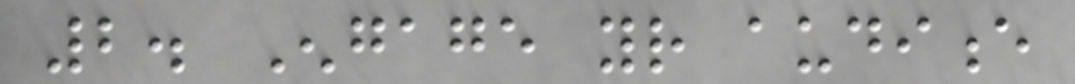2. Engage your audience
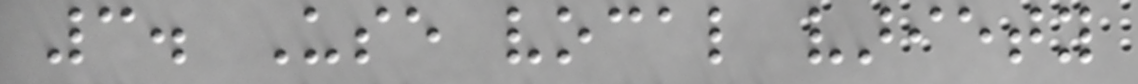3. Use vocal variety
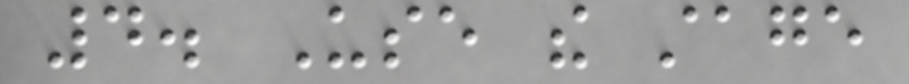4. Use the stage
